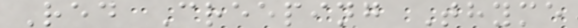Red Creeping Thyme
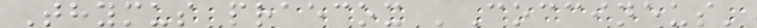Thymus praecox 'Coccineus'
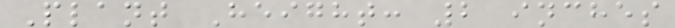Plant Height: 2 inches
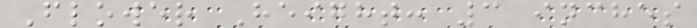Flower Height: 3 inches
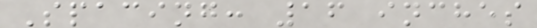Spacing: 16 inches
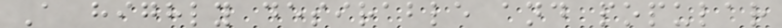A highly desirable and popular
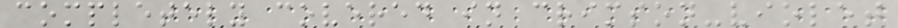completely covered in crimson-violet
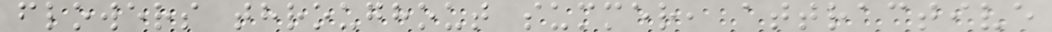flowers throughout summer, attractive
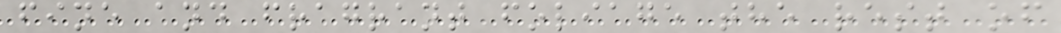fine and fragrant foliage the rest of
